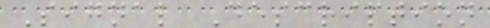Signal Description
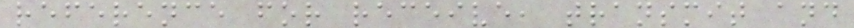reference for receive, transmit and
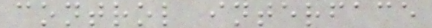control interface
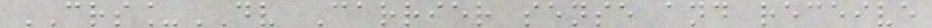CRS_DV Carrier sense and receive
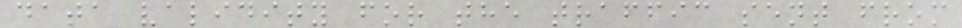data validity for the traffic sent from
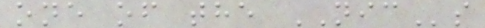one of the NICs
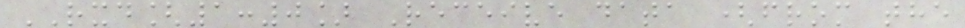RXD[1:0] Receive data (from the
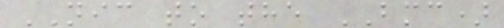NIC to the BMC)
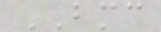BMC
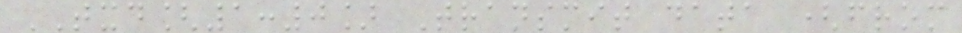TXD[1:0] Transmit data (from
